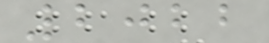2022
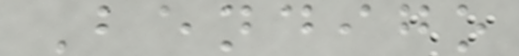Bendigo
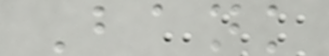Bank
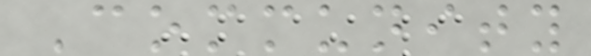Community
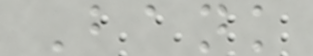Bank
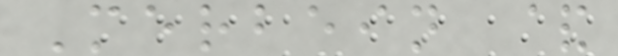Merbein &
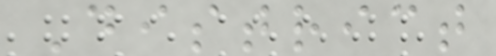District
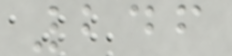246
